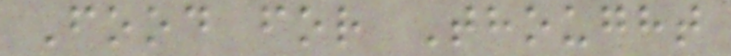Food for Thought
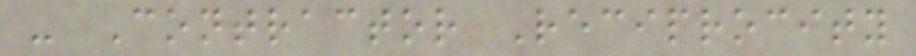- Contractor Reciprocity
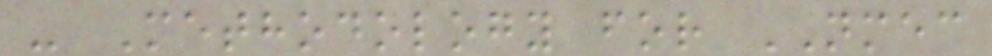- Methodology for NMEC
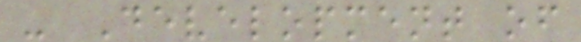- Development of
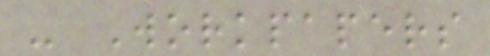- Workpapers
